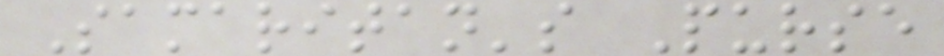Samaritan's Purse
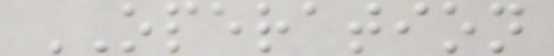OPERATION
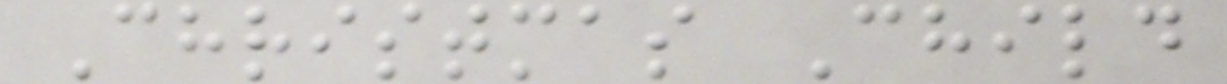Christmas Child
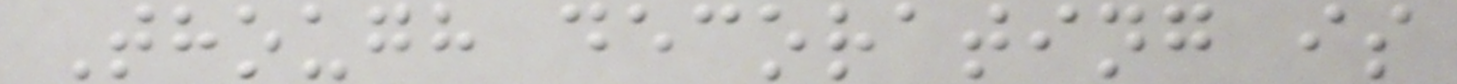Though decorating is
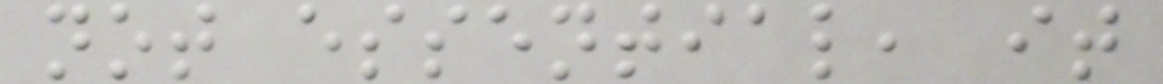not essential, it
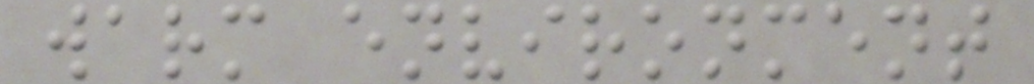warm environment
